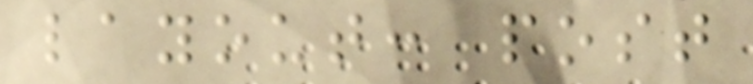layout: post
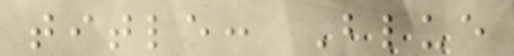title: Blue
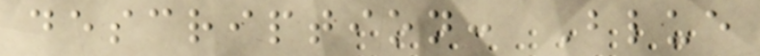description: Blue
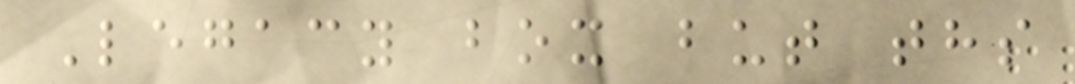Legacy box but ths
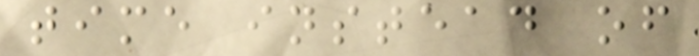time instead of
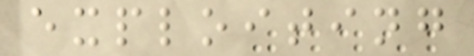exploiting
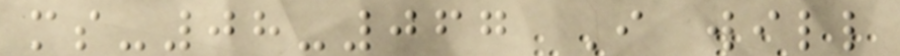ms-08-067 I will
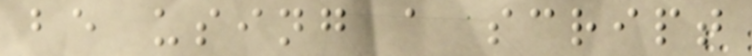be using a script
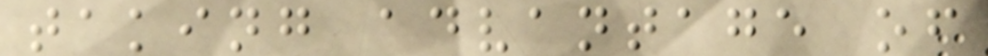taking advantage of
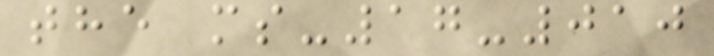the ms-17-010
